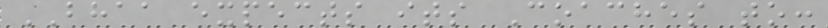BHAA expects its Coaches to:
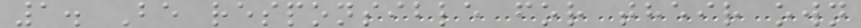1. Be responsible for their own
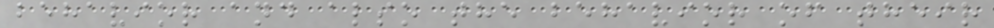behavior and also the behavior of their
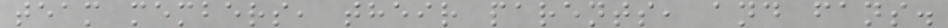team members, their parents, and fans.
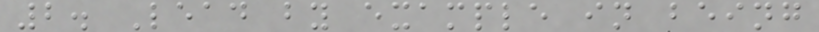2. Lead by example in being
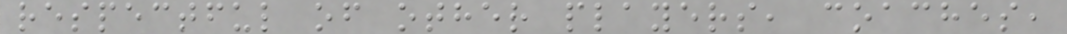respectful of other players, coaches,
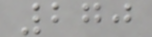270
